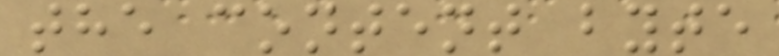the content byte
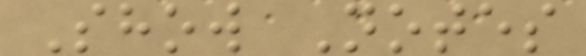Show Notes
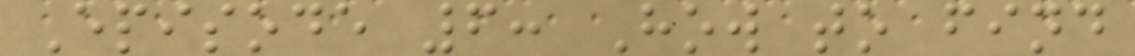Episode 6: How to find
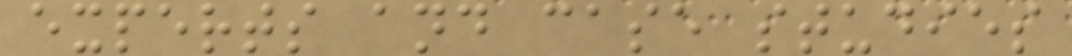experts and case studies
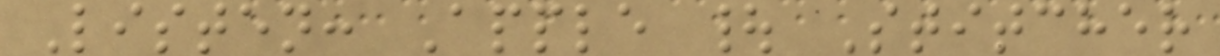Listen: Apple | Stitcher
